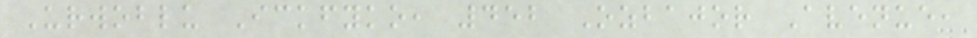Urwoblu Ickfyko, 452 Ozbajor Avenue,
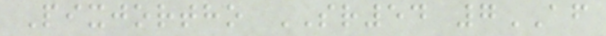Pixjortho SR54 7AF
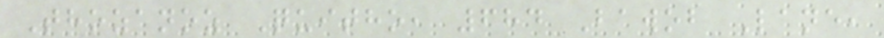Thozanoz Quitho, 684 Bawob Lane,
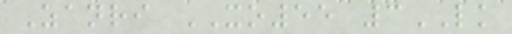Zanri XO55 3LK
